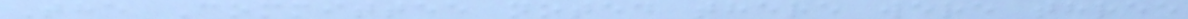The Committee noted there were three
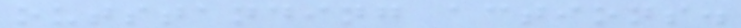outstanding actions.
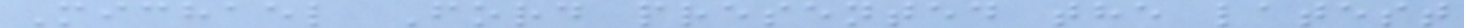Michael Ford presented the latest
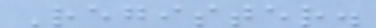Register.
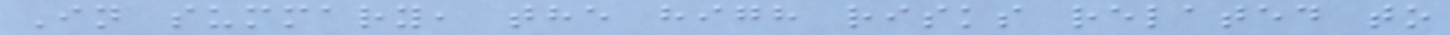In summary, the high risks related to
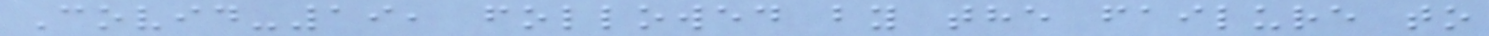Covid-19, followed by the failure to
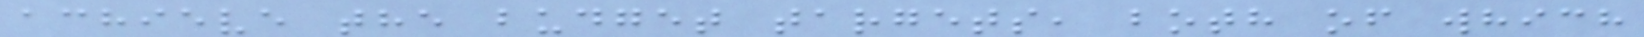achieve the budget targets, both of which
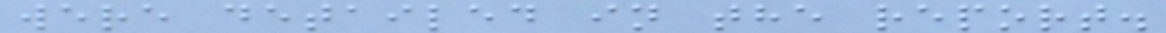were detailed in the report.
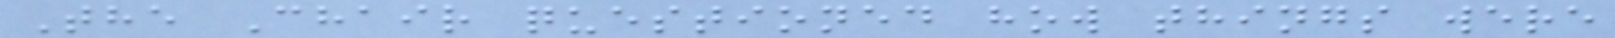The Chair questioned how things were
